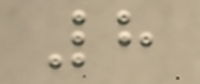8
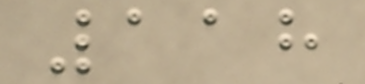118
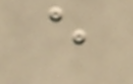e
